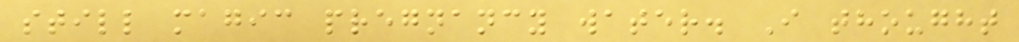still magic pregnancy water. I thought
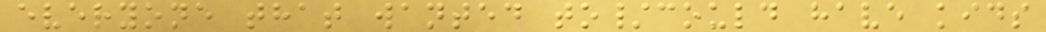everyone that wanted to/could have kids
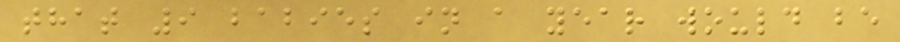that 9 babies in a year would be
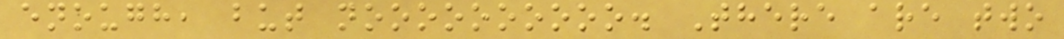enough, but noooooooooo. There are two
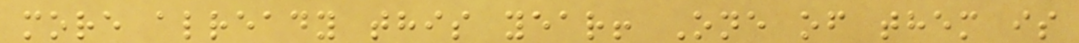more already this year! One of them is
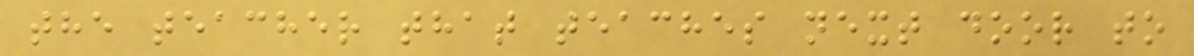the teacher that teaches next door to
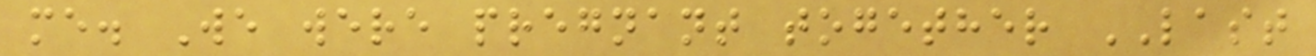me. We were pregnant together LAST
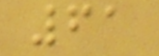61
